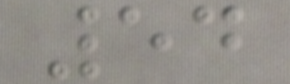54
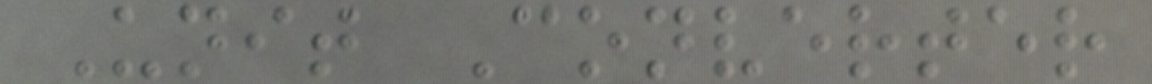Unit Converter
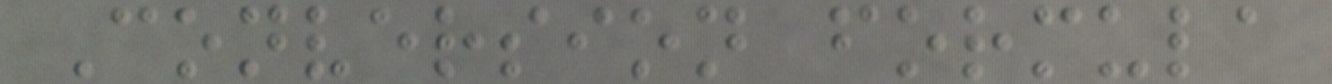Conversion formula
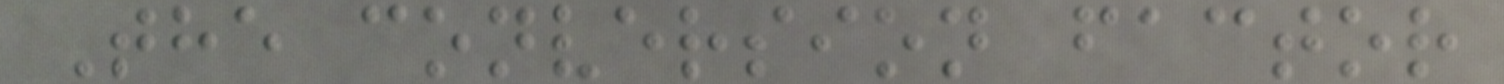The conversion factor
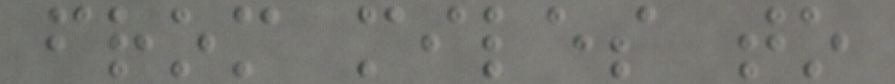from miles to
